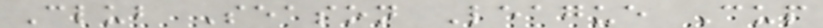Club Season League Cup
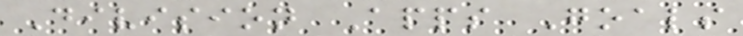Division Apps Goals
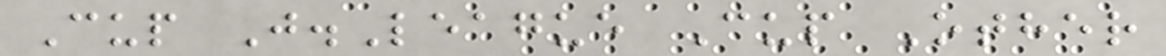Cup J.League Cup Other
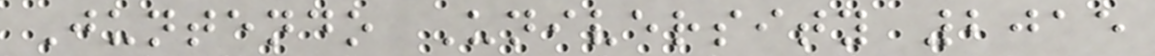Juntendo University 2015
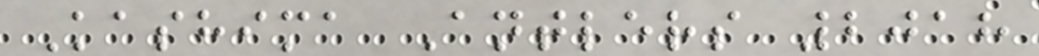Kashima Antlers 2018
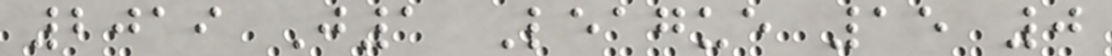2019 J1 League 15 0
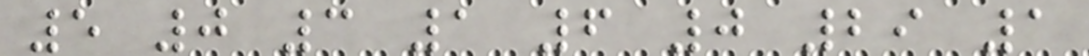5 0 3 1 6 0 29 1
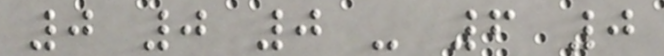0 0 0 - 6 0
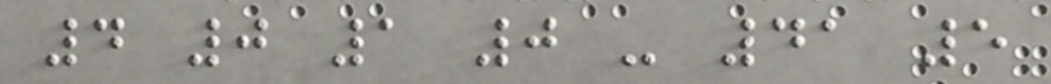4 0 1 0 - 41 5
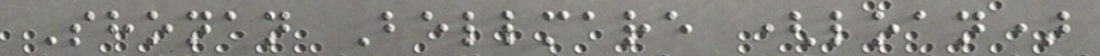Shonan Bellmare (loan)
